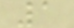1
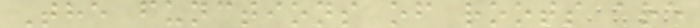The functions of roots are
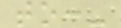to:-
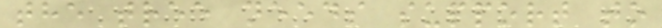the tree needs support to
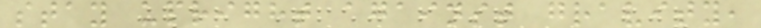stay upright against gravity,
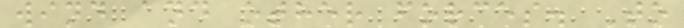wind and other forces. To
